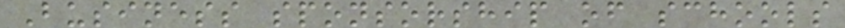Business sponsorship of schools
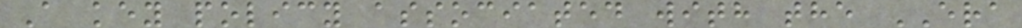A key policy associated with the ERA
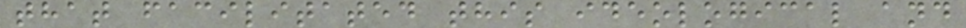that facilitated this ideological and
